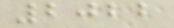2022
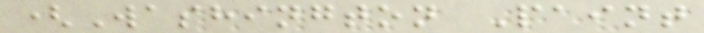(Washington Paint
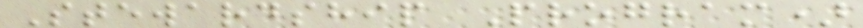Stewardship Program)
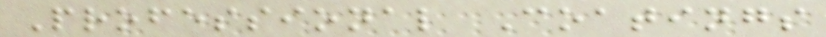Professional Coatings
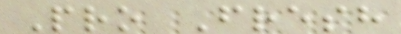Pro Fresh
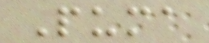Puma
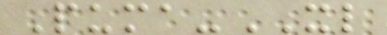Puma-XL
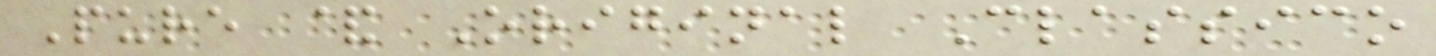Pure & Original Classico
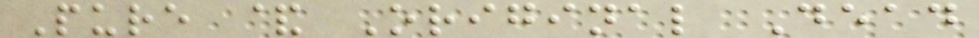Pure & Original Dead
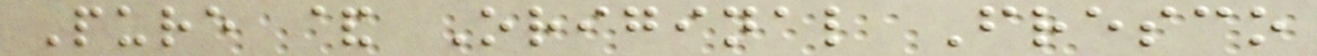Pure & Original Fresco
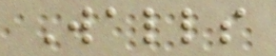Walls
